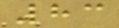83
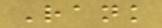Rank
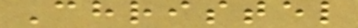Christel
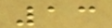13
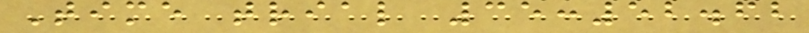Time trial 35:52.62
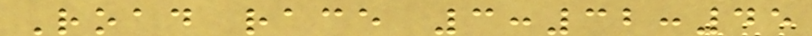Road race 3:32:45
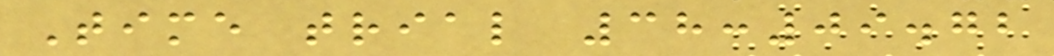Time trial 38:09.72
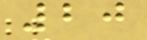20
